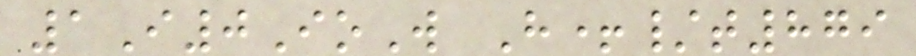1I0IoW H+/t879
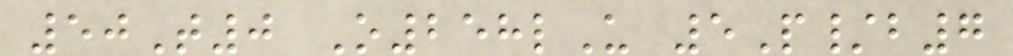50T0 O258lU 5P/b7
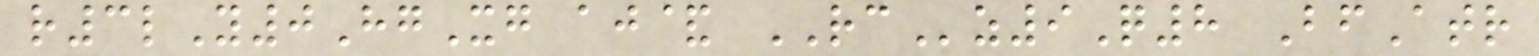r3lY0HgXg aj& RCz9Q8 BfAtr
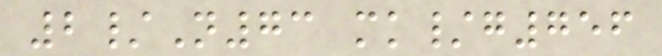2/N73 mk/g756
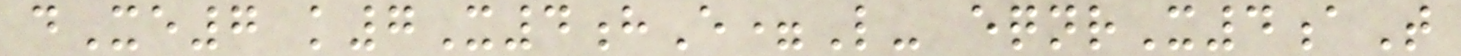dXe7 k7X4hE=L- eqnrX4aT
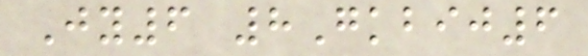Jy6 8Gkbij6
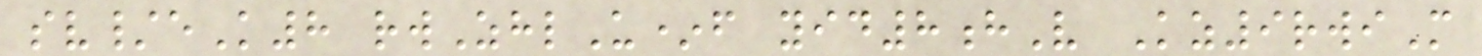sv/eK8 rwZhlU*f yid8hV Kz9rwiM
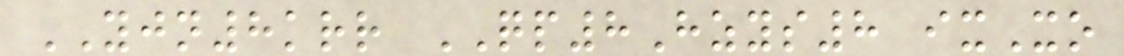YJN8krr QP8Hzys8 ixXo
